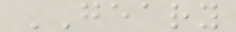GEARY
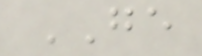GE
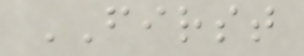FIRST
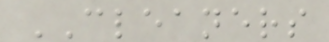CLEANERS
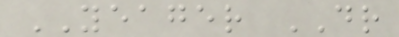YEAGER DR
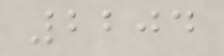2204
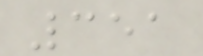351
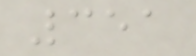351
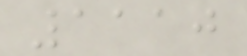1110
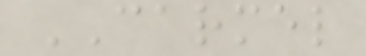CARMEL
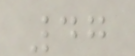47
